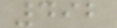492
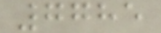7785
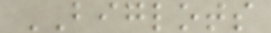BIGLOTS
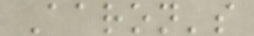Aaron's
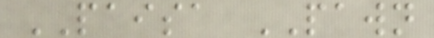PAISA PAWN
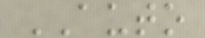AUTO
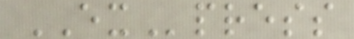EXpress
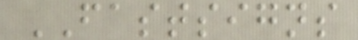FASTSIGNS
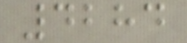4284
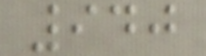940
